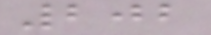202
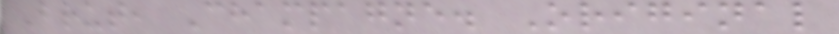Brut, Champagne. Original
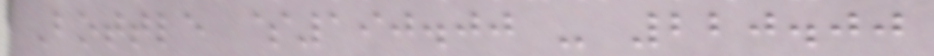Bottle $190.00 - 220.00
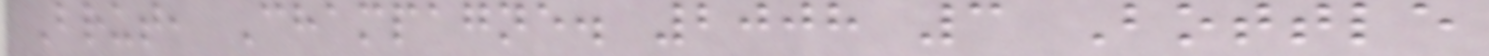Brut, Champagne. 2008 3 Bottle
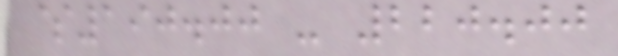$190.00 - 220.00
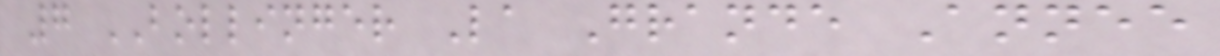7 BOLLINGER La Grande Annee
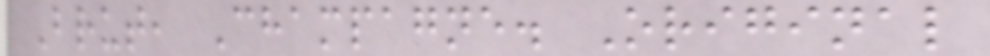Brut, Champagne. Original
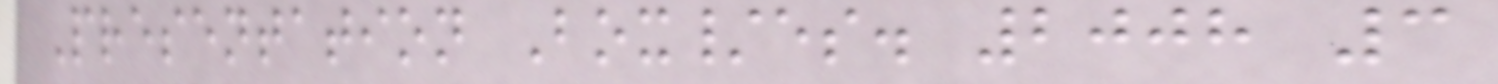Presentation Box/es. 2008 3
